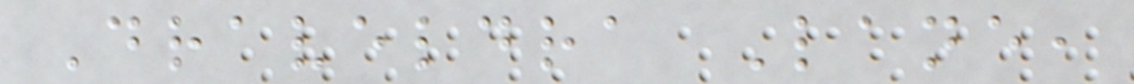Draveldra Lane,
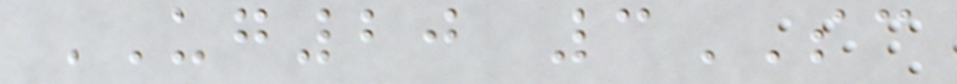UG20 3SC
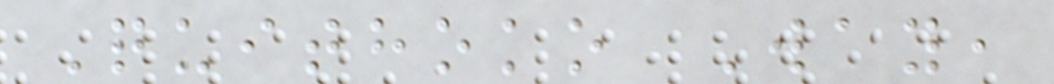Quithoko Way,
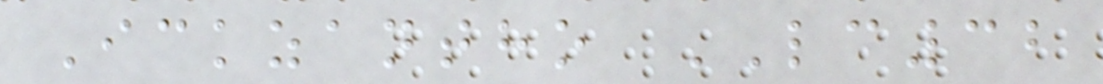Ickzantho LC32
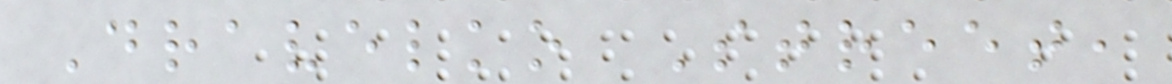Dravelko Street,
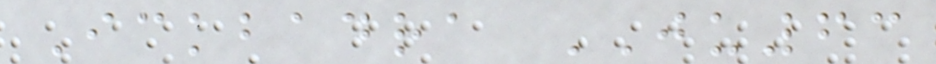Ickbadra JU63
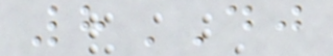8DJ
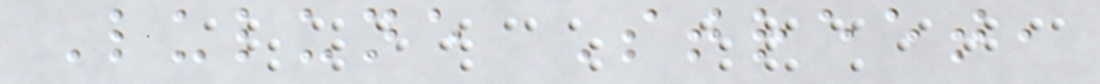Lulune Street,
